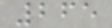265
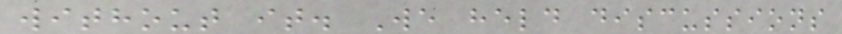without it. We held discussions
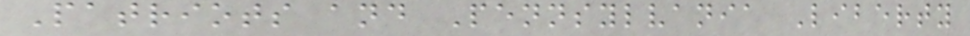Patriots and Pennsylvania Liberty
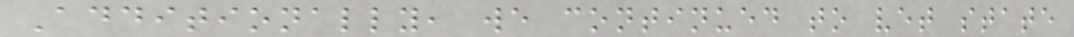Additionally, we continued to vet state
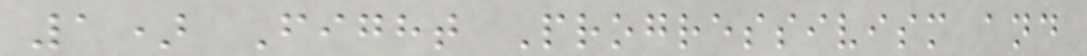1) Fight Progressivism and
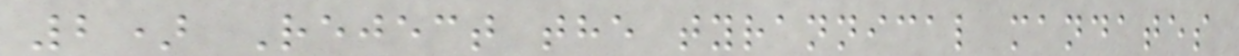2) Reject the tyrannical mandates
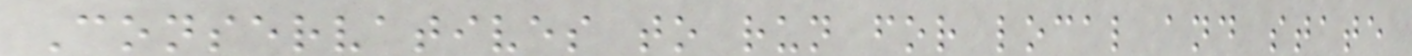Conservatives to run for local and state
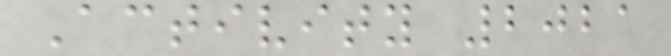Activity 2021
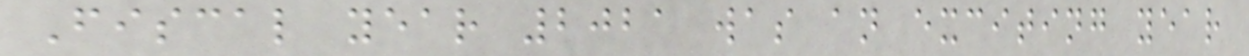Fiscal year 2021 was an exciting year
